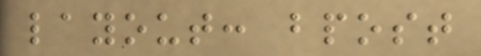layout: bpost
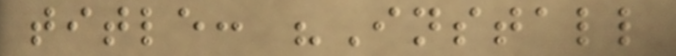title: "Install
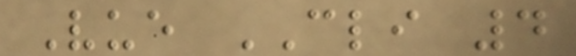Vue CLI 4
